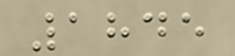1845
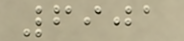6901
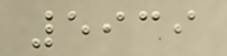5939
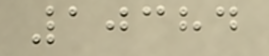10384
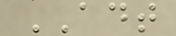ADT
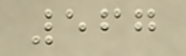567
